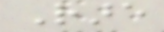Rare
